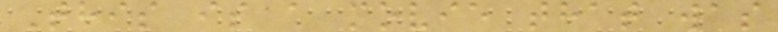This is a movie that was
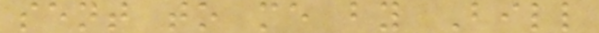sent to me by Bill
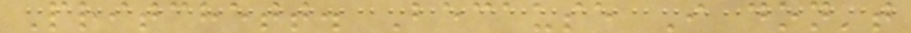Pritchett. Because I don't
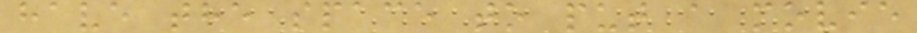have the space to put a movie
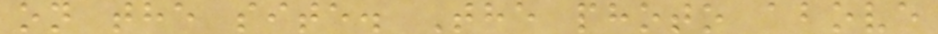on the site. The photo above
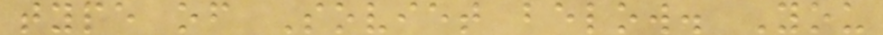type of Soviet below. You
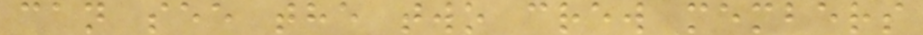can see the two crew members
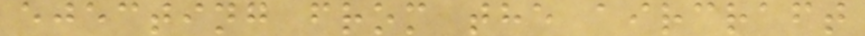ejecting from the aircraft
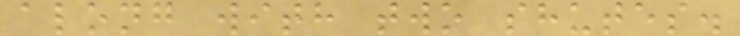along with two shutes.
